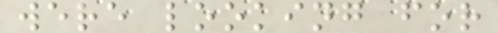were looking for
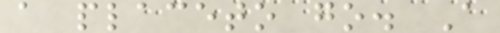a placeto go. A
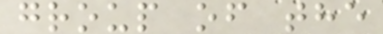group of the
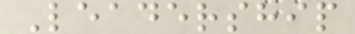Leadership
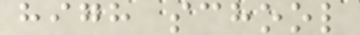high school
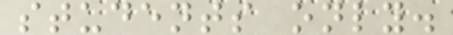students only.
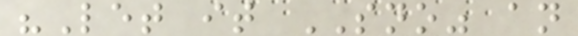"Let it SNO" an
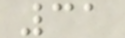31
